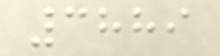3889
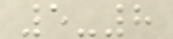5-8
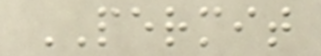PERMIT
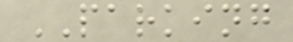PARKING
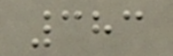383
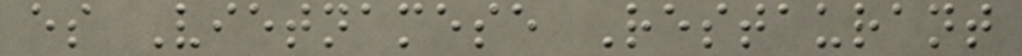es Vietnamese Restaurant
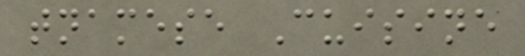tnamese Cuisine
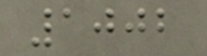1002
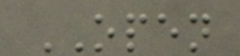OPEN
